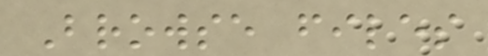Browse files
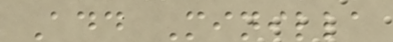Add Minilla
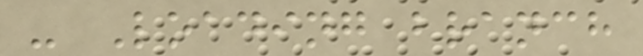- Loading branch
